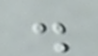.
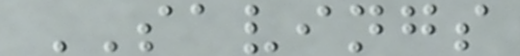SAVINGS
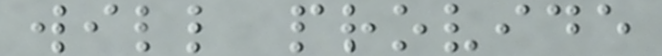will provide
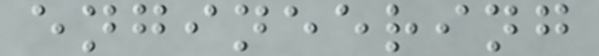engineering
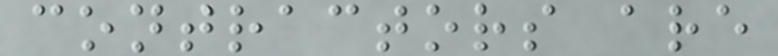contractors are
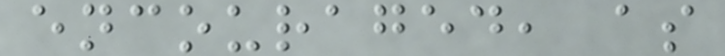encouraged, as
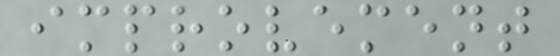improvement
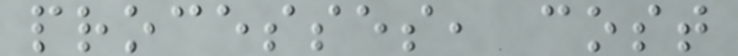processes, cost
